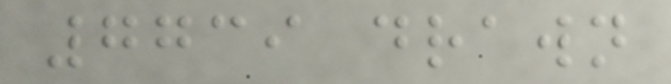7739 drawn
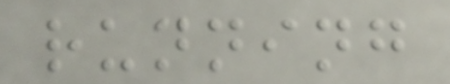running
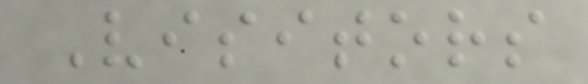Visitors
